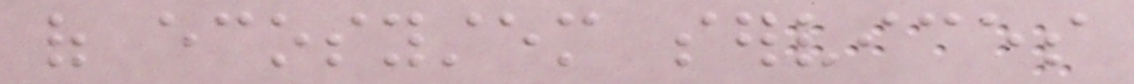of ecosystem services
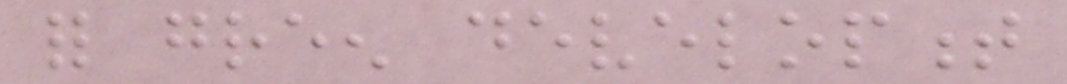for green development
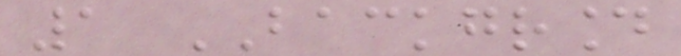1 BACKGROUND
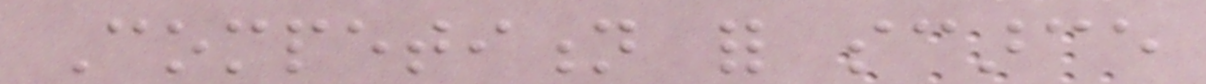Competition for scarce
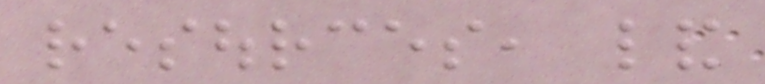resources, land
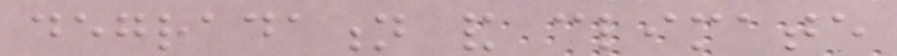degradation and climate
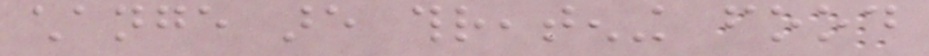change are threatening food
